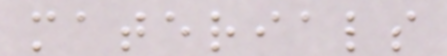materials
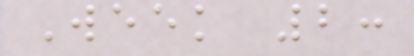Week 2:
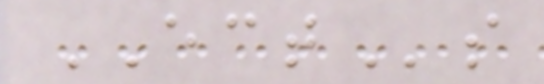ECTs
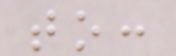to:
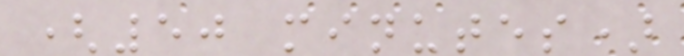(50 minutes)
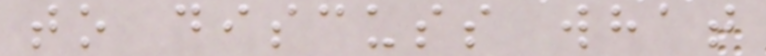to discuss what
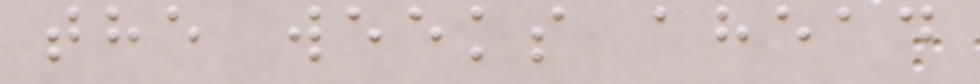the weeks ahead
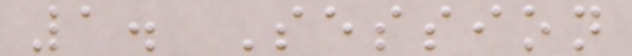1. Session
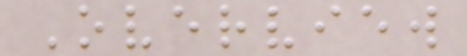Overview
